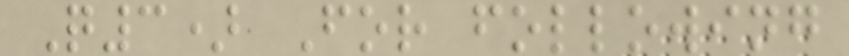Q3) For following
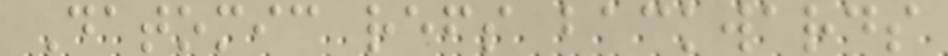Datomic refs backwards
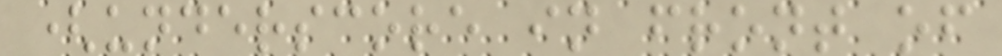(underscore in front of
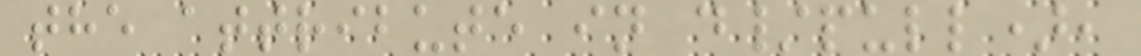the attribute in d/pull),
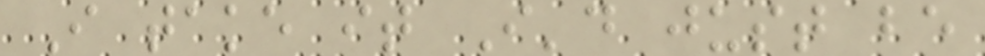I take it I'd just be
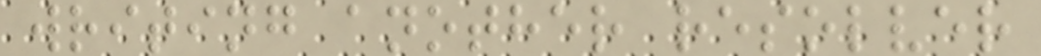writing another resolver
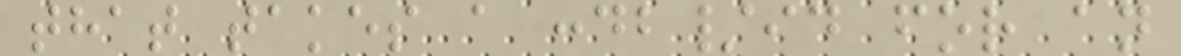that takes a :db/id for an
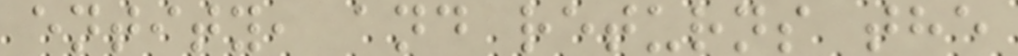entity, and returns the
